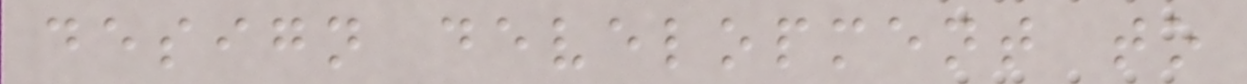design development to
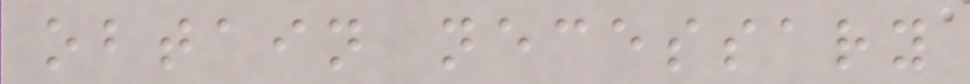obtain necessary
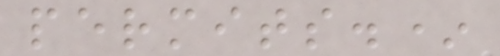permits.*
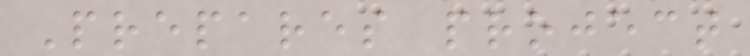Prepares project
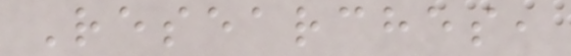Researches,
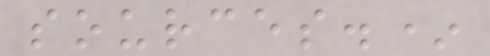sources.*
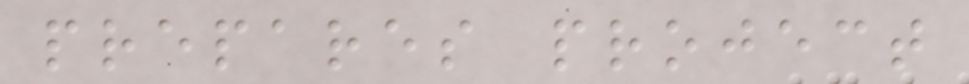prepares project
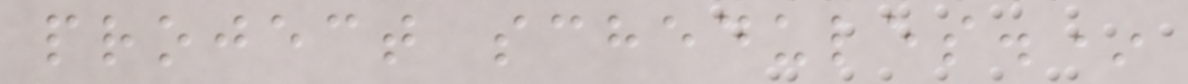project schedules.*
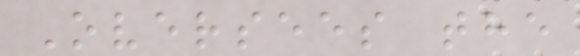Oversees the
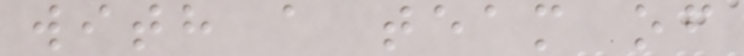with a team of
